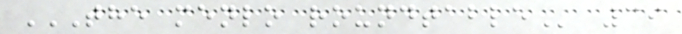THE MENLO ROUNDTABLE 39
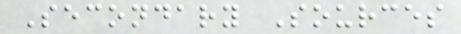Secondary Sources
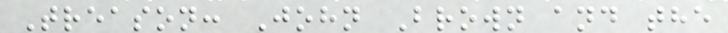Treason: John Brown and the
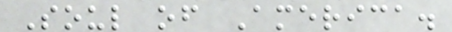Soul of America.
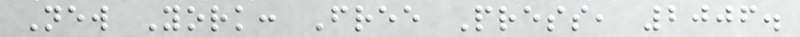New York: Free Press, 2006.
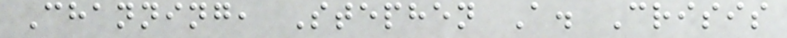Channing, Stephen A. Crisis
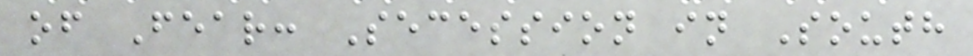of Fear: Secession in South
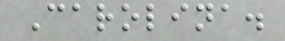Carolina.
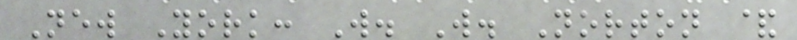New York: W. W. Norton &
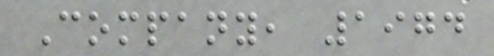Company, 1974
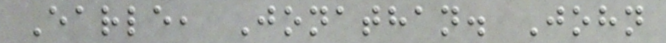Earle, Jonathan. John
